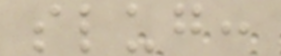slug:
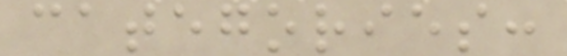categories:
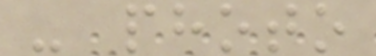- photo
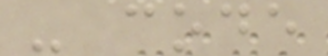- code
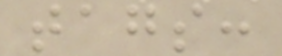tags:
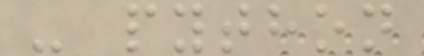- python
